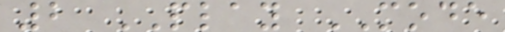2 PLAY MODE
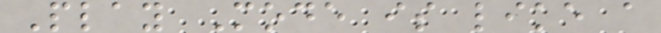Play Mode is like a
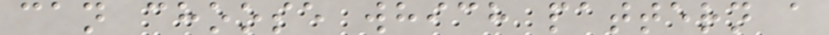can choose which pattern a
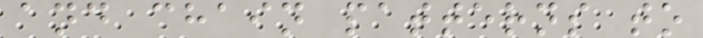and chain patterns to
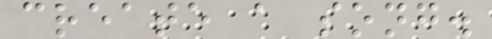create a song.
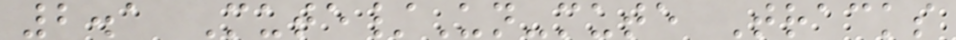2.1 Mute/Un-mute Tracks
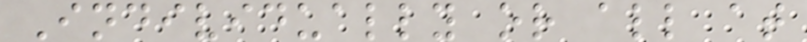Individually or all at
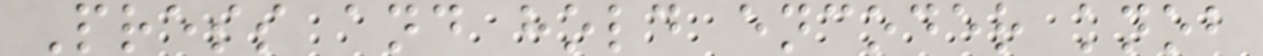Press and hold encoder knob
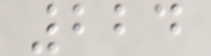224
